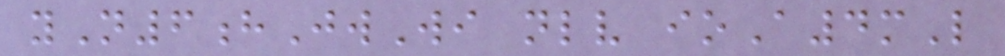yN6hJwWi nlv ioA4mL
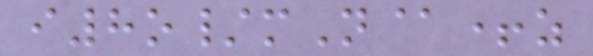i8o/mN@+z
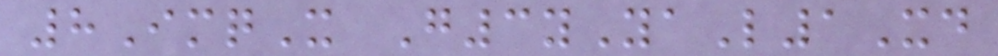8ImqX G3yYaL1Xd
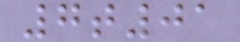7t01
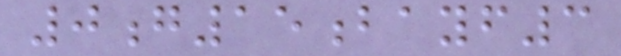0g15bayf3
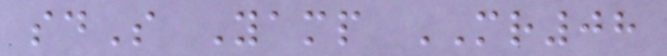sdS Yamp MR08
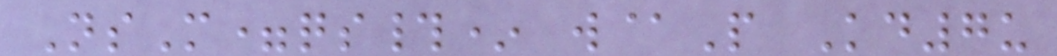NsM=qs#* w@P Kd7u
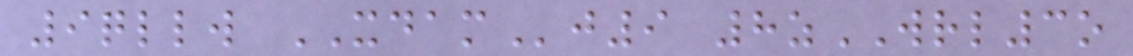9qllw XDAMj9 8zWRL3o
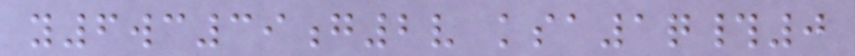y6wc39g2v ksa1q#0
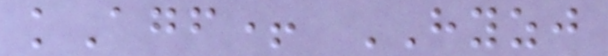kAgf+ HYZJ
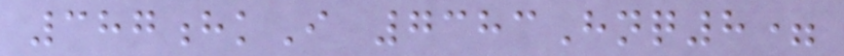387hkI 7383Hnq8=
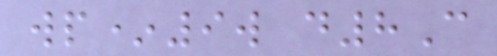wp*9w d8C
